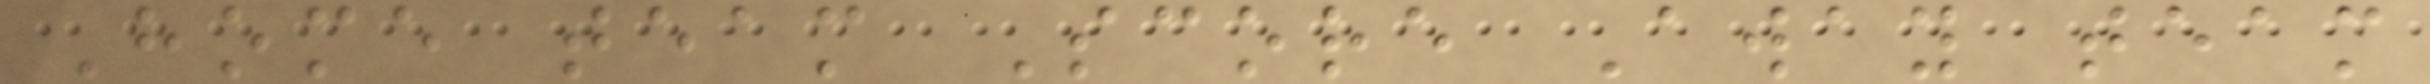Home team Score Away team
